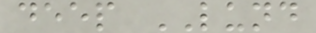deep LUND
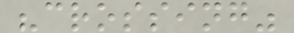"crossing"
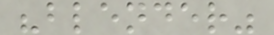"blender"
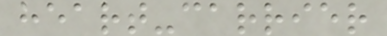heart-carrier
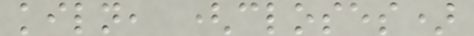kiln, (closes)
